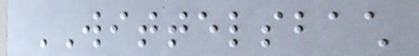WITTELSBACH
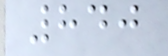840
